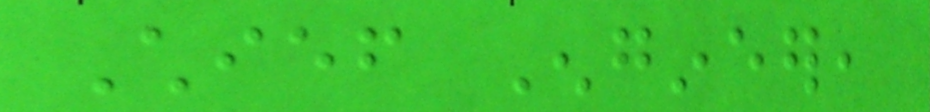Chief Engineer,
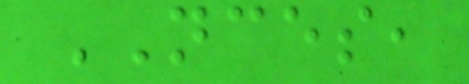NCES,
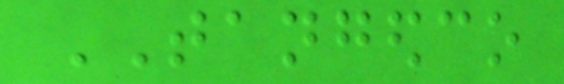TANGEDCO
